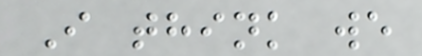I think we
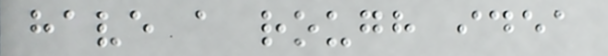have a rough idea
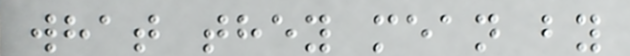what they mean by
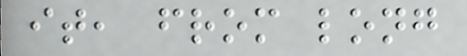it, from long
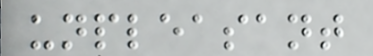unpleasant
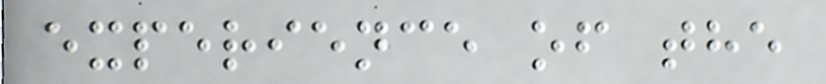experience of the
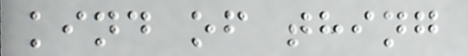kind of thing
